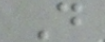D
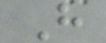H
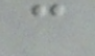c
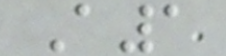A1
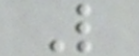L
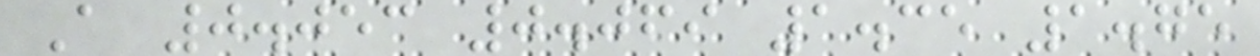A 0.053 0.069 1.35 1.75
